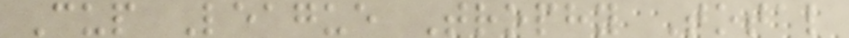Cup League Trophy Total
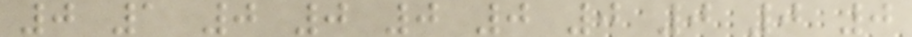0 1 0 0 0 0 0 0 0 0
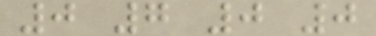0 7 0 0
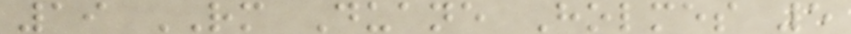19 RM Duane Holmes 5
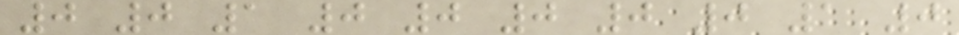0 0 1 0 0 0 0 0 1 0
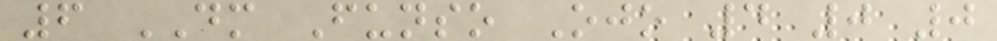6 DM Funso Ojo 4 0 0
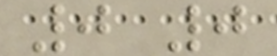0 0
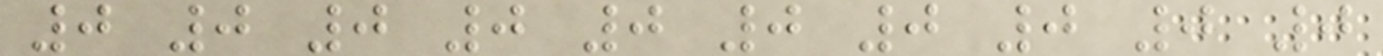0 0 0 0 0 0 0 0 0 0
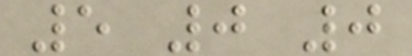5 0 0
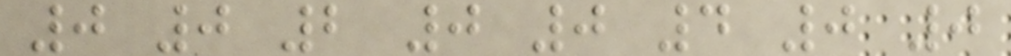0 0 2 0 0 4 0 0
